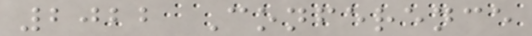2022 Conference
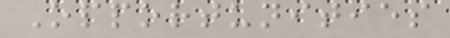Opportunities
